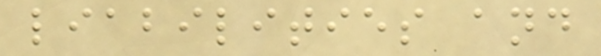liabilities and
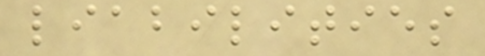liabilities
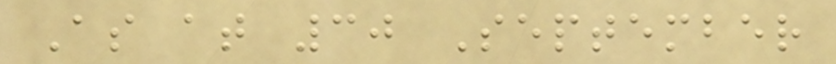As at 30 September
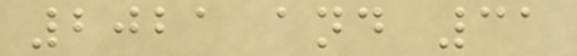2021 and 31
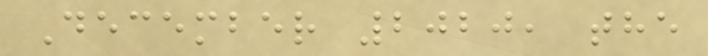December 2020, the
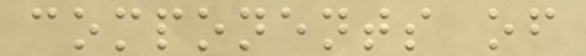components of
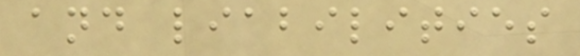and liabilities
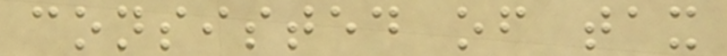consisted of tax
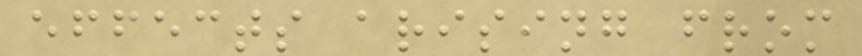effects arising from
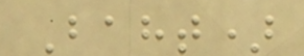Baht)
